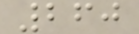260
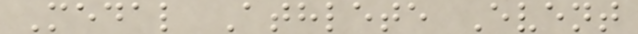Medal Athlete Event
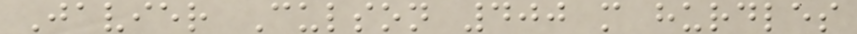Javier Culson 400 m hurdles
